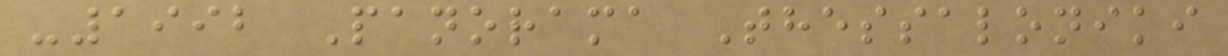-1992 Panorama Thessaloniki
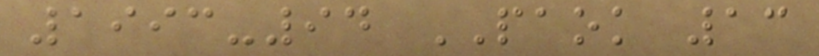1993-94 PAOK 13
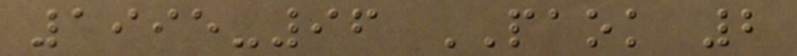1995-96 PAOK 2
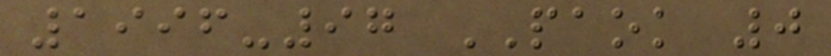1996-97 PAOK 0
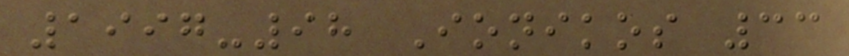1997-98 Ionikos 33
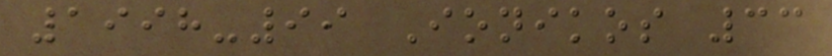1998-99 Ionikos 33
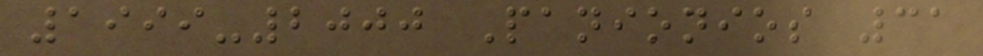1999-2000 Panionios 31
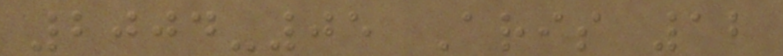2004-05 Aris 12
